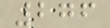276
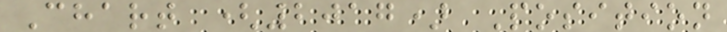Chart (2017) Position
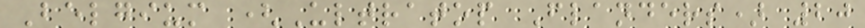Belgium (Ultratop Flanders) 20
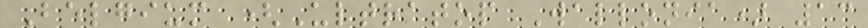Belgium (Ultratop Wallonia) 13
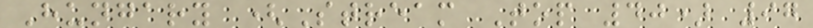Hungary (Stream Top 40) 97
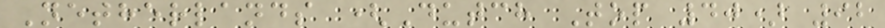Netherlands (Dutch Top 40) 92
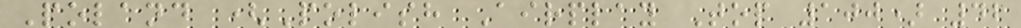Poland (Polish Airplay Top 100) 42
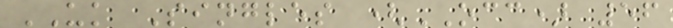UK Singles (OCC) 56
